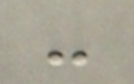-
